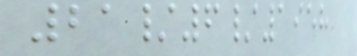21/6/1958
